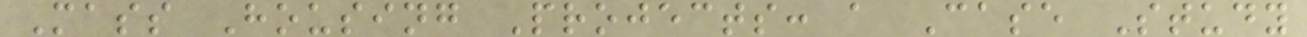Mass Housing Projects: a Case Study
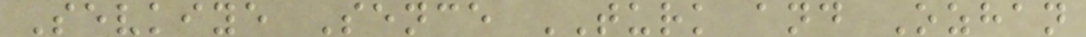Sevkiye Sence TURK and Ozhan
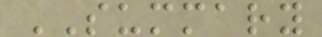SUMMARY
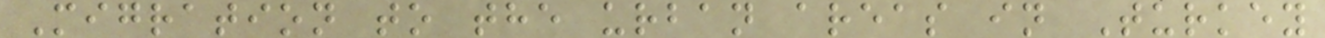Migration to the urban areas in Turkey
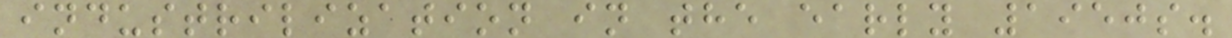industrilization in the early 1950s.
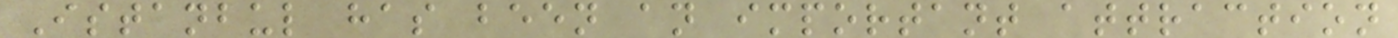Istanbul has been an important attraction
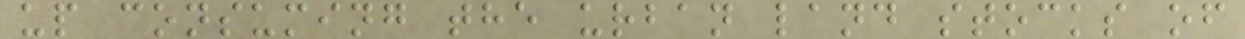up consuming the urban land stocks of
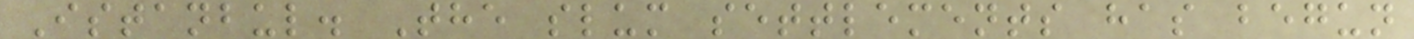Istanbul. The slum settlements has begun
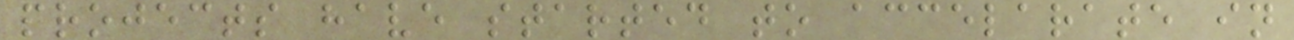projects have started to accelarate in
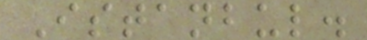Istanbul.
